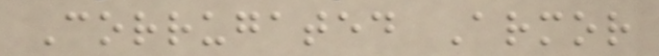Corrugated Armor
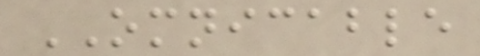OMNICABLE
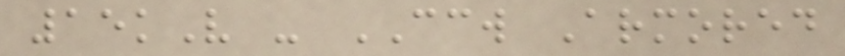15kV - CCW Armored
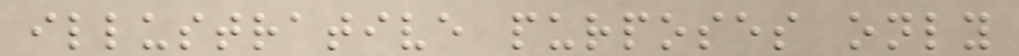illustrative purposes only
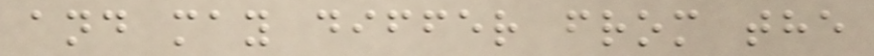and may differ from the
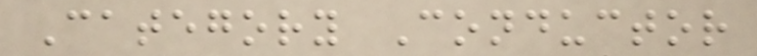Category Conductor
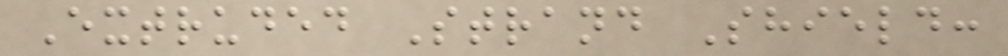Extruded Strand Shield:
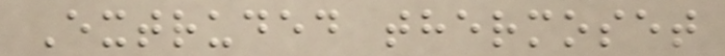Extruded thermoset
